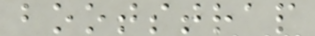bootstrap
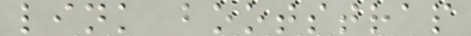link bootstrap
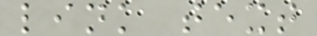link text
